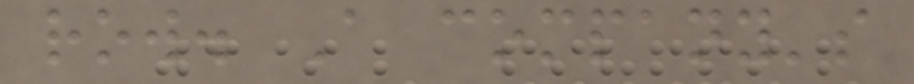row. A company's
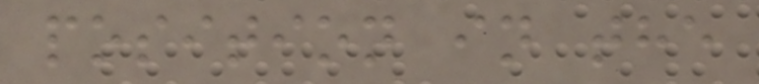position in the
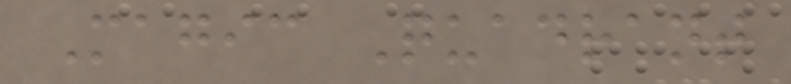Magic Quadrant
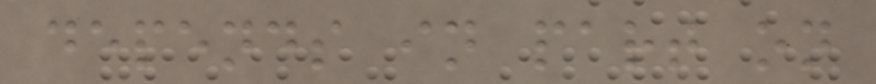depends in part on
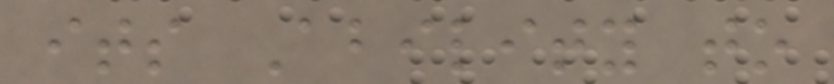its Ability to
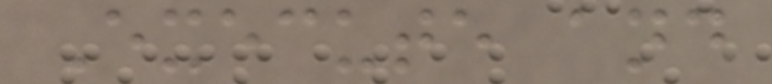Execute and
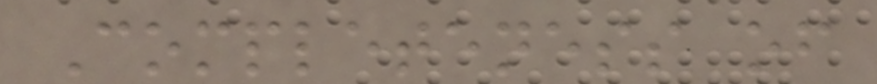Completeness of
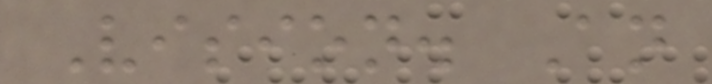Vision. An
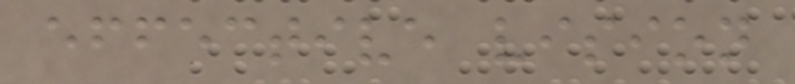effective vision
